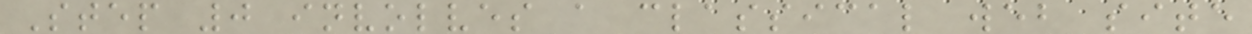Step 0 involves a classical web site
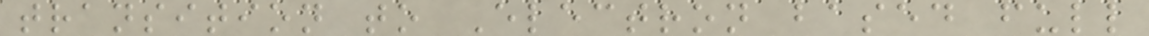transition to Electron based full
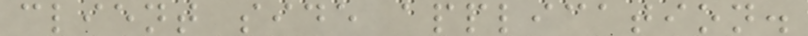client side application.
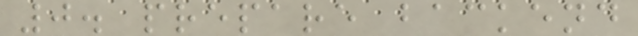0. prepare backend
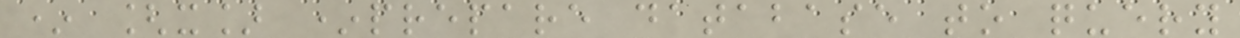* [x] *prepare database to query
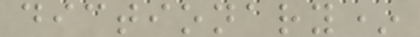dictionary*
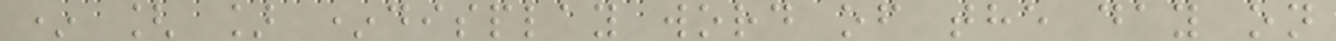* [ ] *display word of the day on
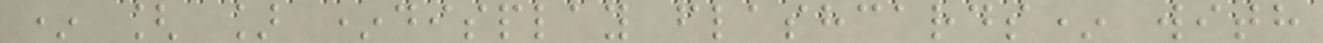* [ ] *display flashcards* with
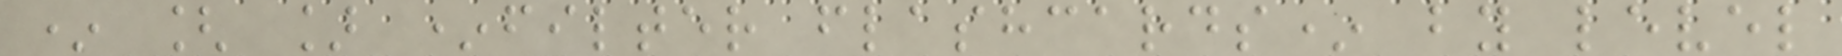* [ ] *filter flashcards* by level
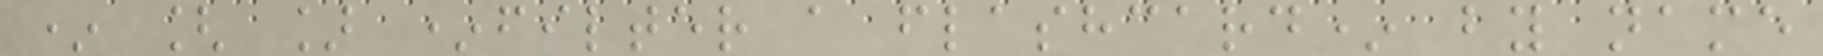* [ ] *filter a flashcard* by name
